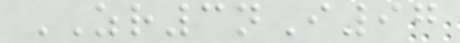ZR3nI97
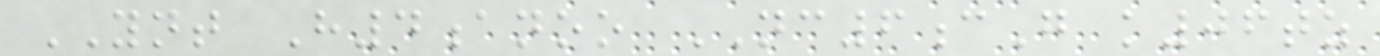YNT H4anoo NC6cG k06tz
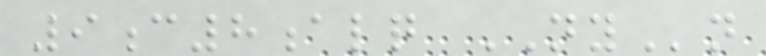9c8alq NYn
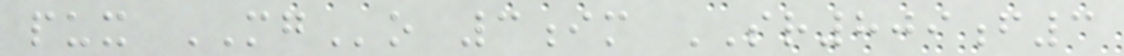pux MGo 3im SR809f3
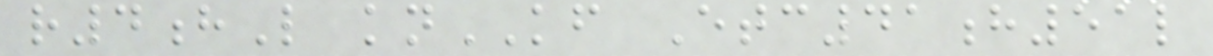r4hL knKF Etc41h51l
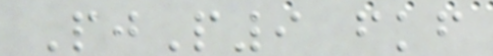PjP9 fkf
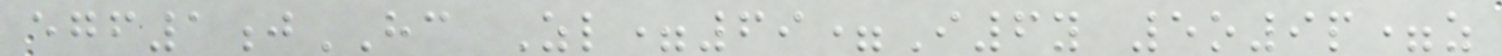egf1jHC Zl=69=I6y 5o9p=z
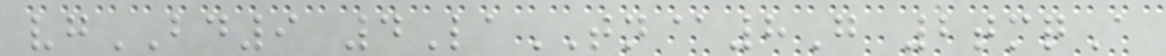vgBD9 4LaTN@8G 2tmqA
